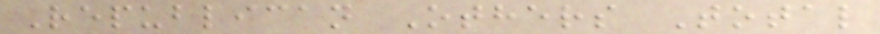Republican Others Total
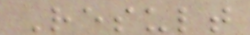Result
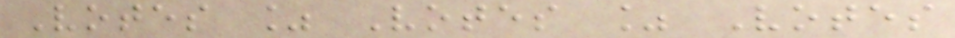Votes % Votes % Votes
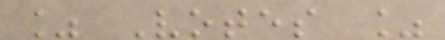% Votes %
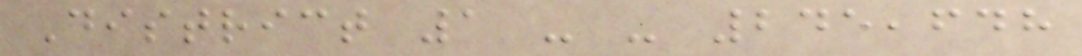District 1 - - 245,648
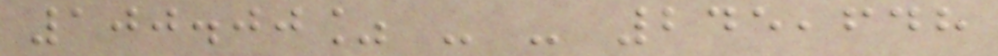100.00% - - 245,648
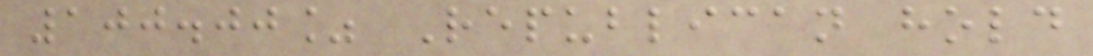100.00% Republican hold
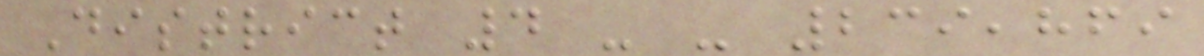District 4 - - 239,869
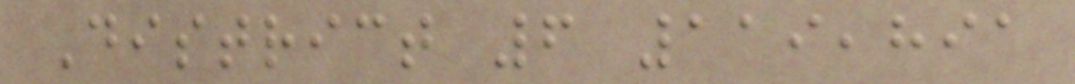District 6 119,891
